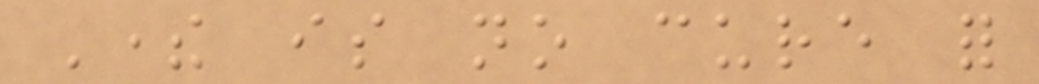There is no cure for
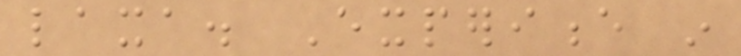laxa. Experience in
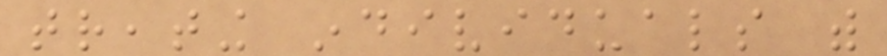treating individuals with
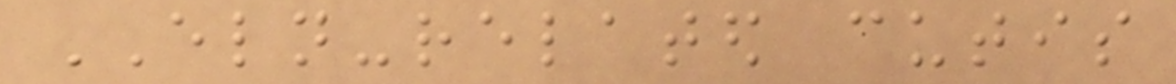ELN-related cutis
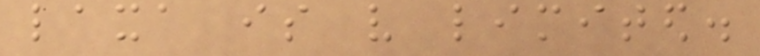laxa is very limited.
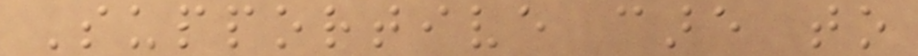Supportive care to
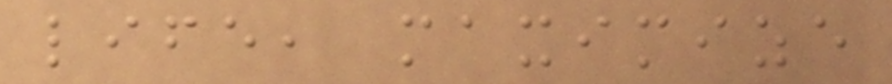life, maximize
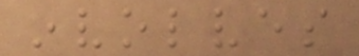involves
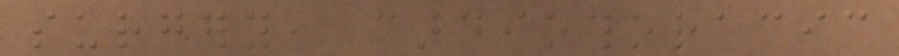surgery, cardiothoracic
